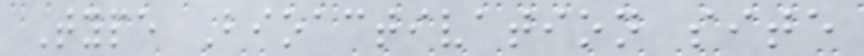Type Bioactivation site
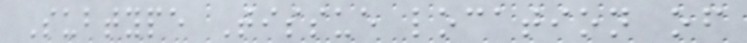Subtype Tissue location of
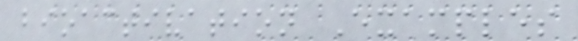bioactivation Examples
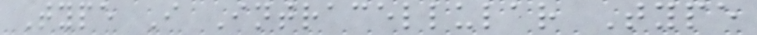Type I Intracellular Type
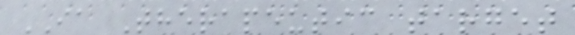IA Therapeutic target
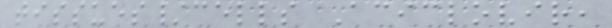tissues/cells Aciclovir,
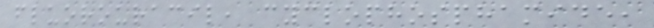fluorouracil, cyclophosphamide,
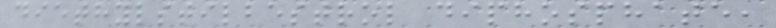diethylstilbestrol diphosphate,
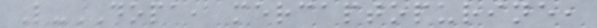L-DOPA, mercaptopurine,
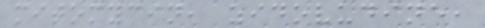mitomycin, zidovudine,
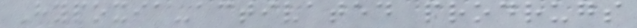Hypoxia-activated prodrugs
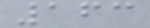163
